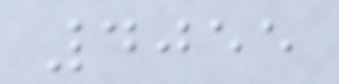4055
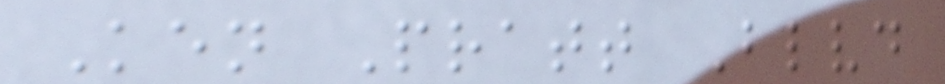Ken Pratt Blvd
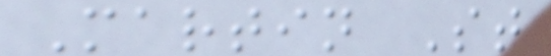Martin St
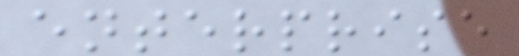enterprise
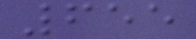655
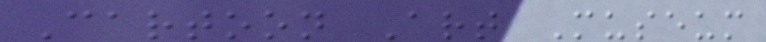Cartoon Art Museum
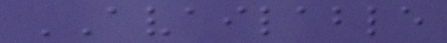AVAILABLE
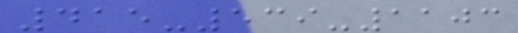415-539-1103
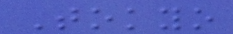Tokyo
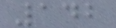142
